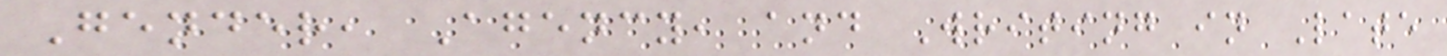Gender, Agency, and Writing in Late
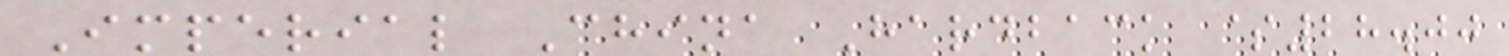Imperial China Hardback $28.00
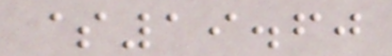$19.60
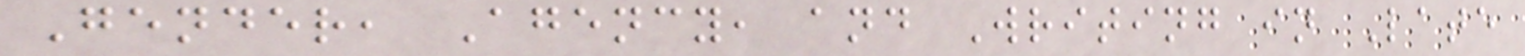Gender, Agency, and Writing in Late
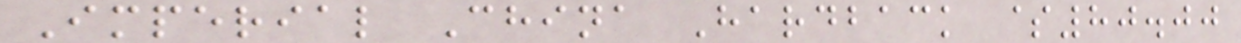Imperial China Hardback $80.00
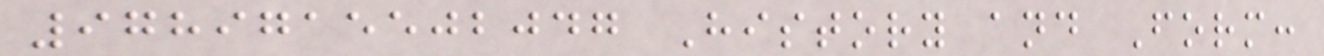9789715502047 History and Form:
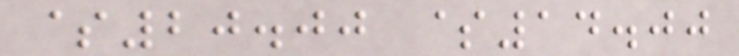$20.00 $14.00
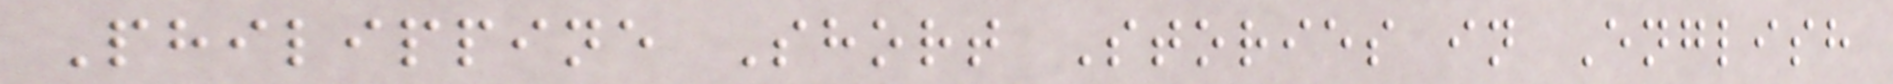Philippine Short Stories in English
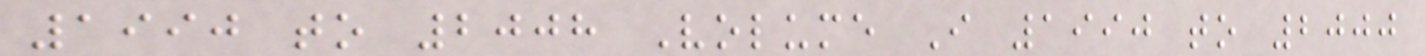1990 to 2008 Volume I 1990 to 2000
